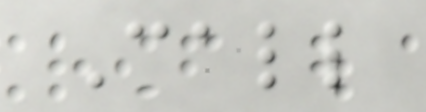Call
